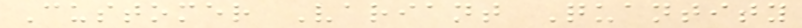Customer Variant Quantity
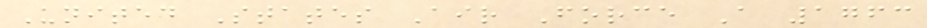United States Air Force A 1763
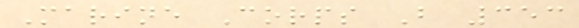Marine Corps B 353
